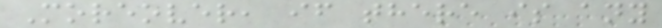Moreover, if there is any
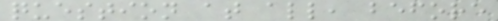question at all, before
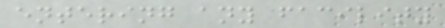entering any facility
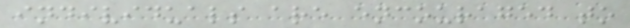individuals are encouraged to
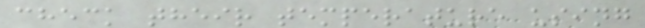check their temperature using
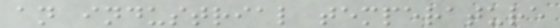an industrial temperature
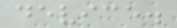device.
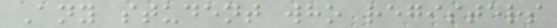Any student who registers
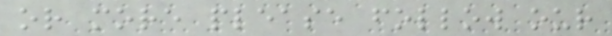or more please follow our
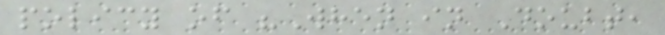policy of "When in Doubt,
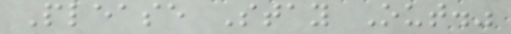Please Stay Out."
